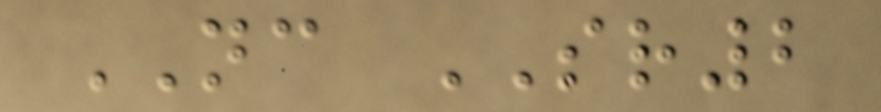NC SR2
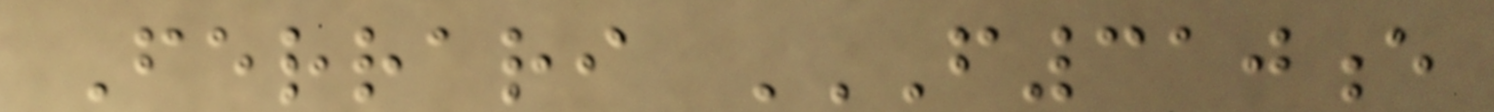Ferrari F310E
